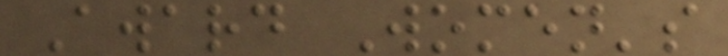Award Women's
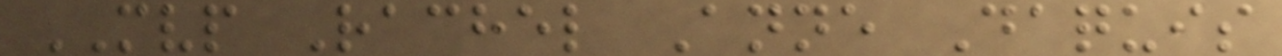MVP Rachel Anne Daquis
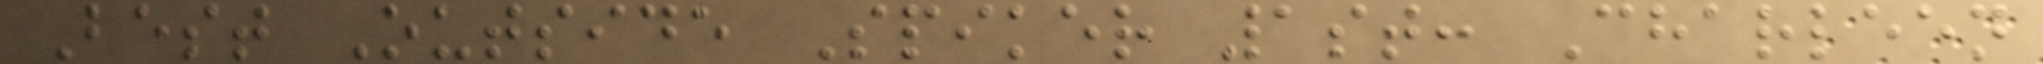Best Outside Spiker 1st: Charleen
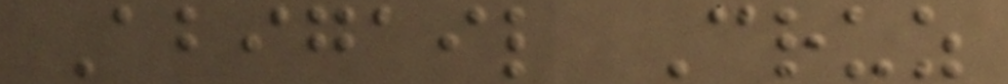Abigail Cruz
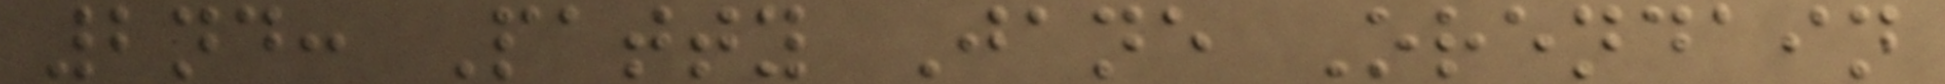2nd: Patty Jane Orendain
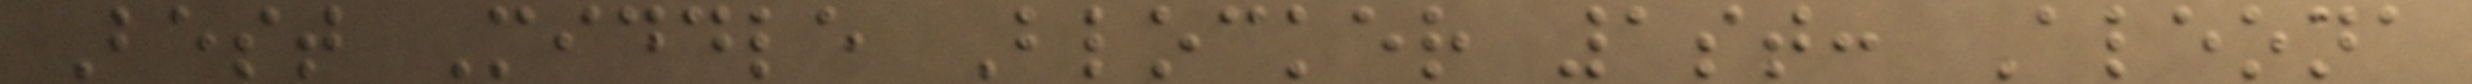Best Middle Blocker 1st: Aleona
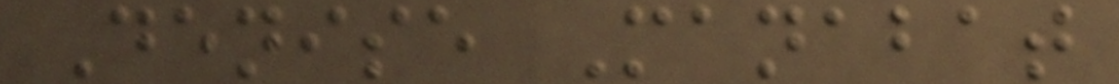Denise Manabat
